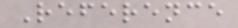Reference
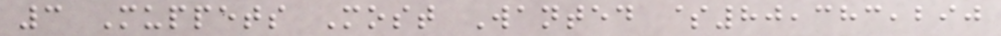3 Muppets Most Wanted $80,383,290
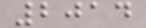2014
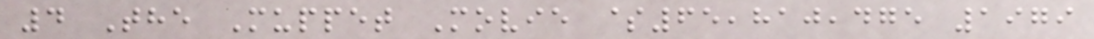4 The Muppet Movie $65,810,475 1979
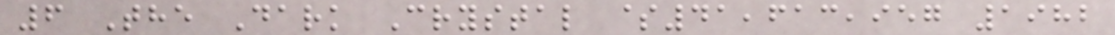6 The Dark Crystal $41,613,957 1982
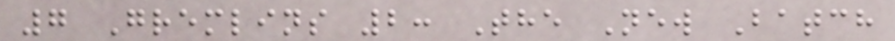7 Gremlins 2: The New Batch
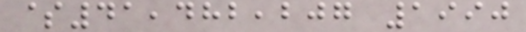$41,482,207 1990
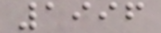1996
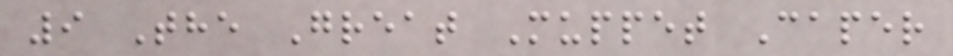9 The Great Muppet Caper
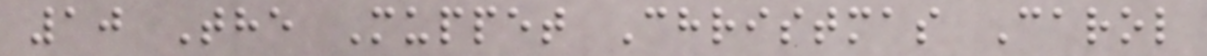10 The Muppet Christmas Carol
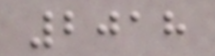2018
